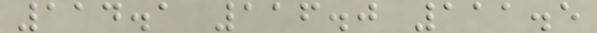114.1 116.0 111.5
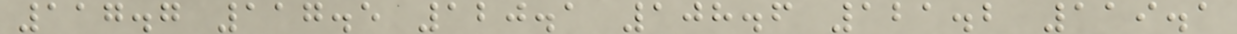117.7 117.5 120.1 108.6 121.2 119.1
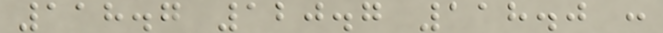118.7 120.7 118.0 :
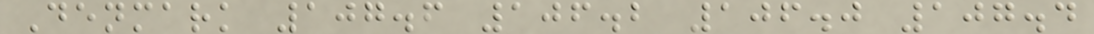Denmark 107.6 106.2 106.0 107.4
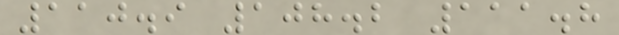110.9 108.2 111.8
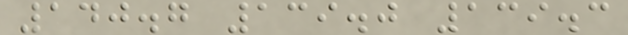140.7 139.0 139.3
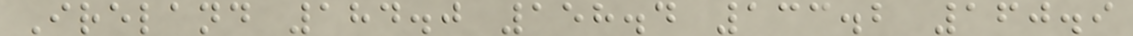Ireland 184.0 158.4 133.2 160.9
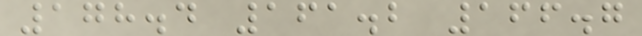178.4 161.2 166.7
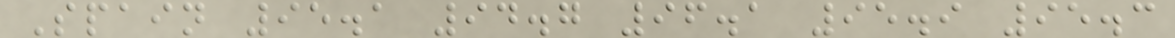Spain 95.1 94.7 96.1 95.9 95.3
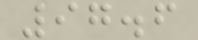97.6
